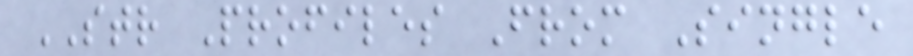STR Profiles From Single
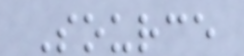Source
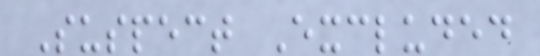Suspect Excluded
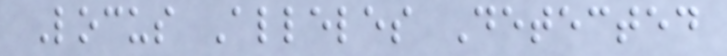Locus Alleles Detected
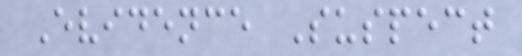Evidence Suspect
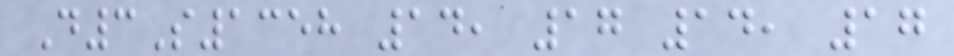D3S1358 14, 17 14, 17
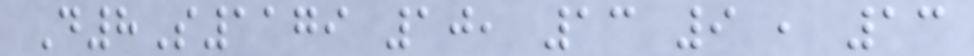D8S1179 10, 13 9 , 13
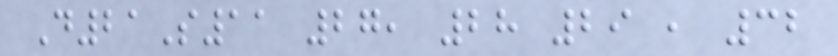D21S11 27, 28 29 , 32
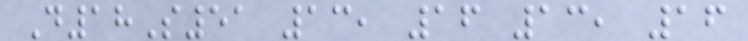D18S51 13, 16 13, 16
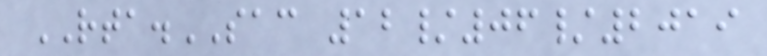RTA.SAC 12/06/2019
